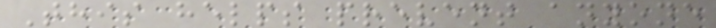This helps prevent anyone
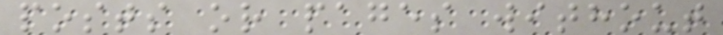posts or pages without
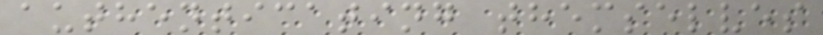authenticating themselves
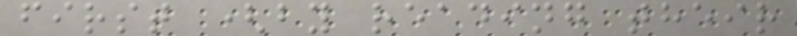first (by reading their
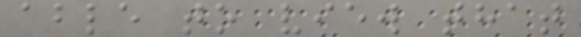able to view that
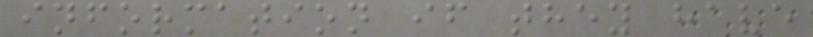information if they have
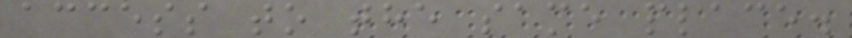access to the same place.
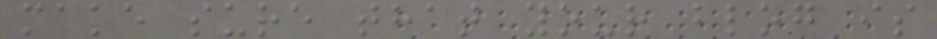make sure that your blog is
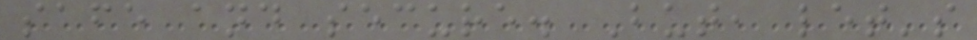safe and secure. But, let's
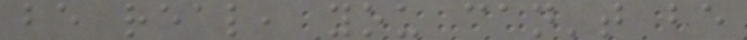be real, you can't be
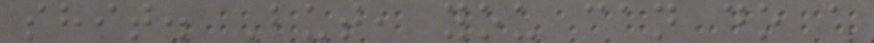shit. But, you can do a
